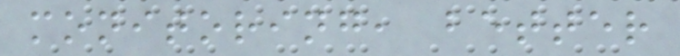monitoring, better
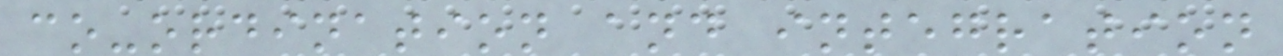co-ordination and integration
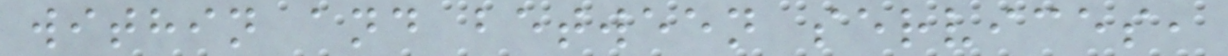within and between services,
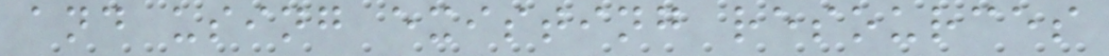and using existing resources
